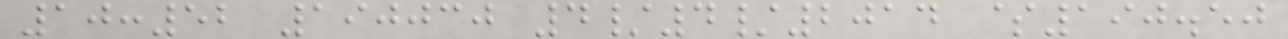10:52 190030 4/4/2014 $190.50
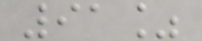91%
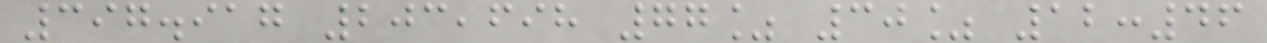397.917 203,698 77% 30% 12:46
